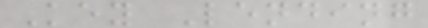Key Lending
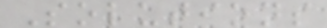Solutions
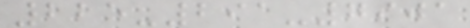225-291-7901
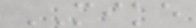MIKE
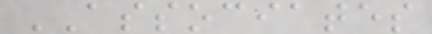ASSOCIATES
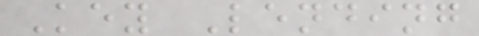Key Lending
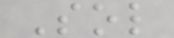Sol
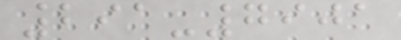291-7901
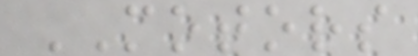MOTORS
